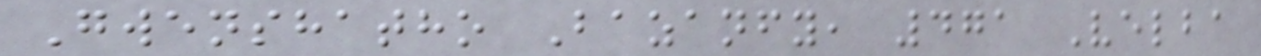Gwenshatho Bazanfy, 471 Velba
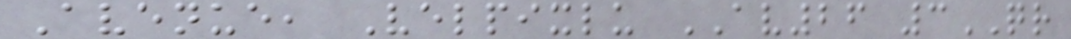Avenue, Velpixlu AV26 3QR
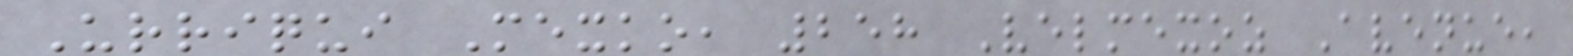Urriqui Mexko, 258 Velmexoz Avenue,
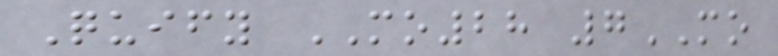Quify MO28 7MO
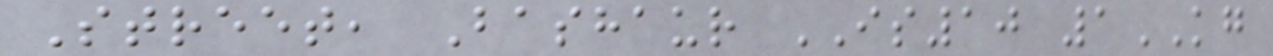Street, Bashaur IS10 1KG
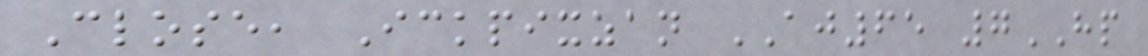Close, Ickpixzan AJ65 7HP
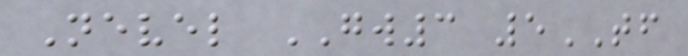Nevel GW3 5TF
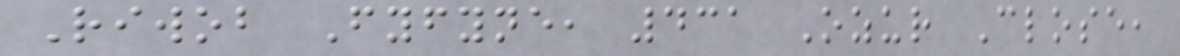Riwob Fyfyne, 431 Ozur Close,
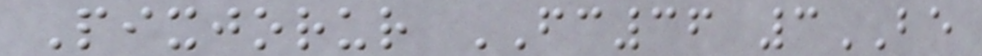Pixjorur FC36 3BE
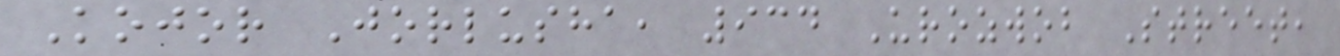Kojor Jorlusha, 934 Urozwob Street,
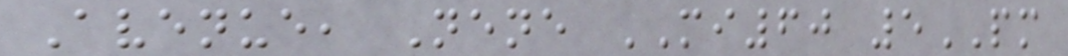Avenue, Nene MI60 5PM
